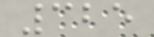325
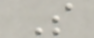S
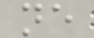ne
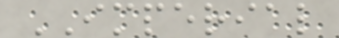IMPERIAL
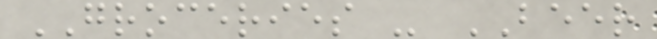GROCERIES - BEER
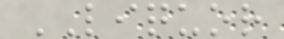LIQUOR
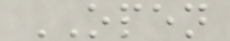OPEN
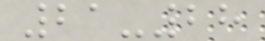21-28
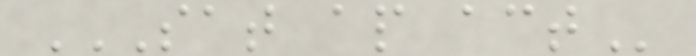SAT AP ACT
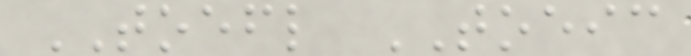TOEFL TOEIC
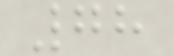78
